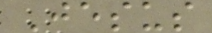Jesus
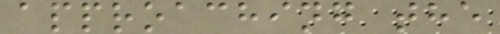approaching the
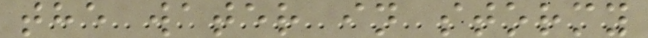the water in stormy
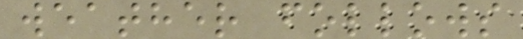weather follows
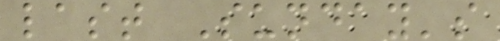last Sunday's
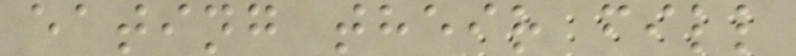eating their fill
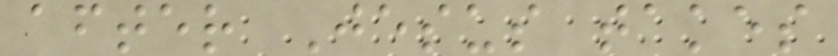after Jesus takes
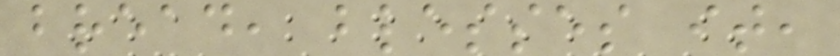bread, blesses it,
